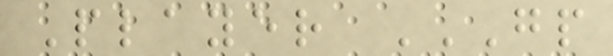Player GP
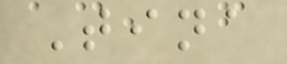Tina
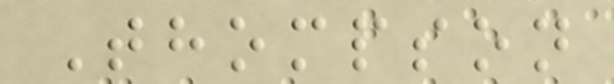Thompson
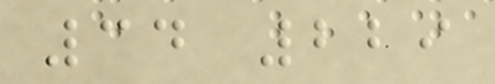34 229
